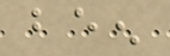been
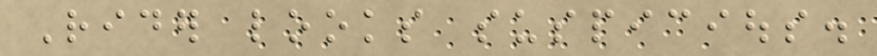Rider looks suspicious.
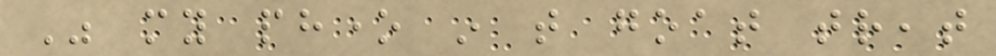Was my phone in that goat treat
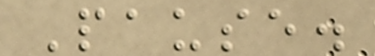Pause.
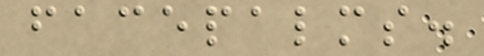facepalms.
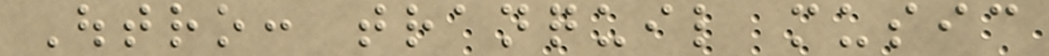Outro: tranquil music
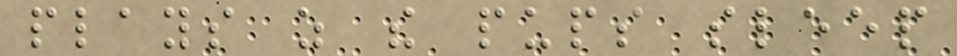plays as the pups sleep
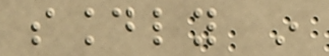soundly in
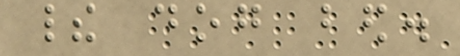their dog bed.
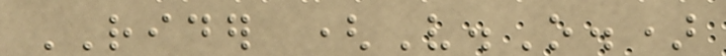RIDER (V.O.)
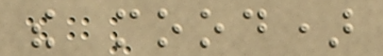the mood)
